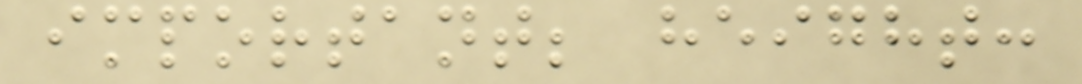important; height:
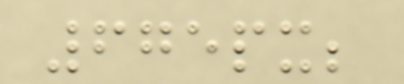675px;
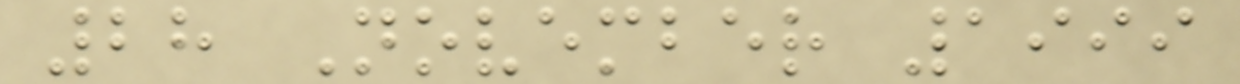28 November 1999
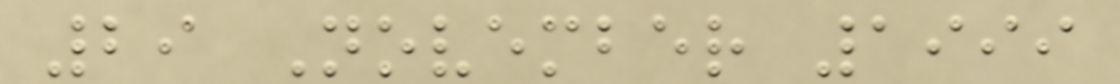29 November 1999
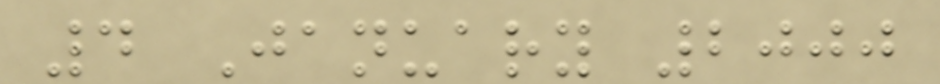4 January 2000
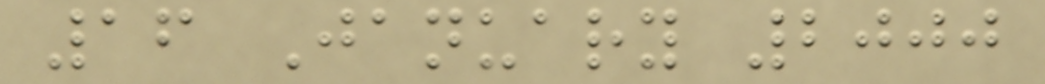16 January 2000
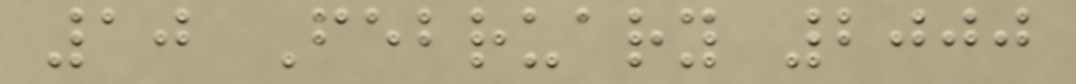10 February 2000
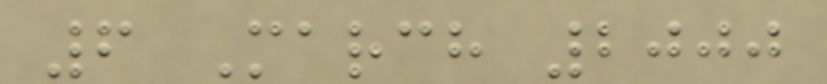6 March 2000
